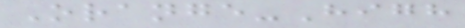Orange-High
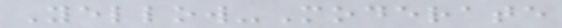Yellow-Moderate
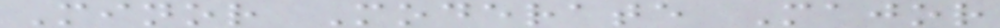Minor Moderate Major
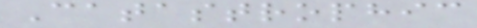Catastrophic
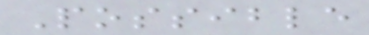Possible
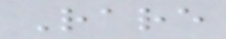Rare
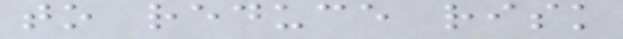to reduce risk
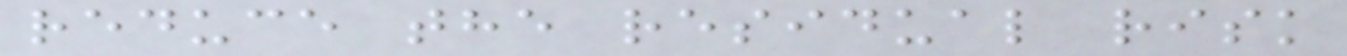reduce the residual risk
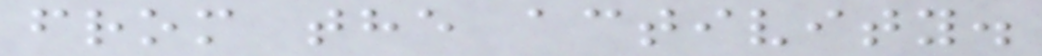from the activity.
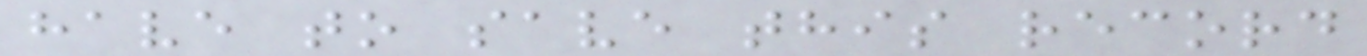have to save this record
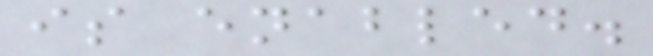is enabled.
